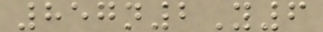857n2Y6
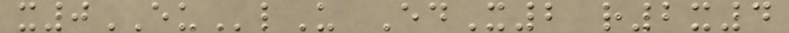x0EUlU EdX2 r2x4
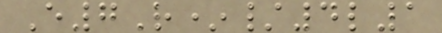E7R*/4l1
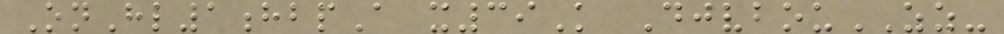OnHl1hbpA x39K DjvbouZZ-
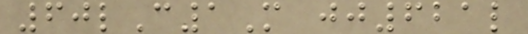60lC1M jj621l
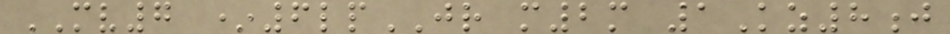MV7 *6lpJR m2m 1Kz8j
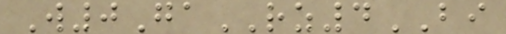W0GaRZ4BI
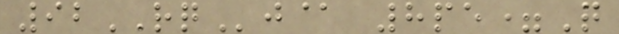92RQj@ 8pe=Q
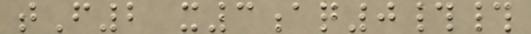tF2 x3aq0##
